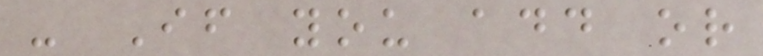- If you add or
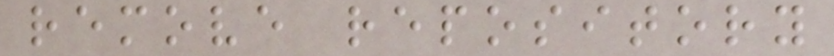remove repository
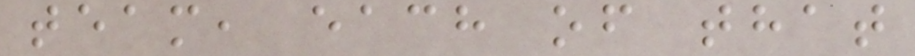team, each of that
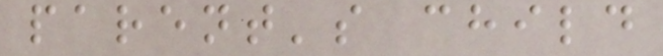parent's child
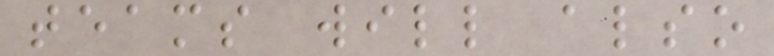teams will also
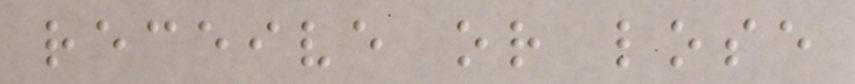receive or lose
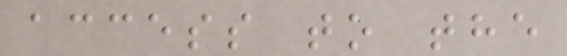access to the
